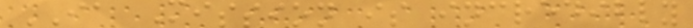IA Mission is incredibly
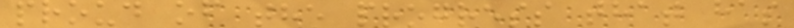proud of the progress that has
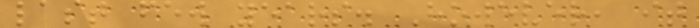last few years. However, it
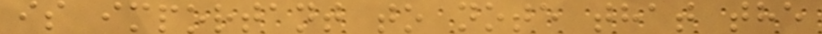is important to note that the
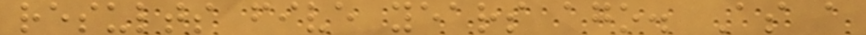results five years ago. As a
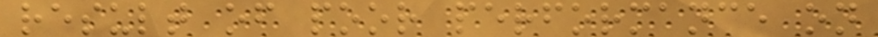result of poor performance on
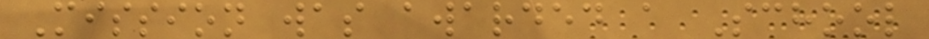Mission was awarded a School
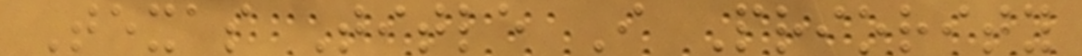Texas Title I Priority
